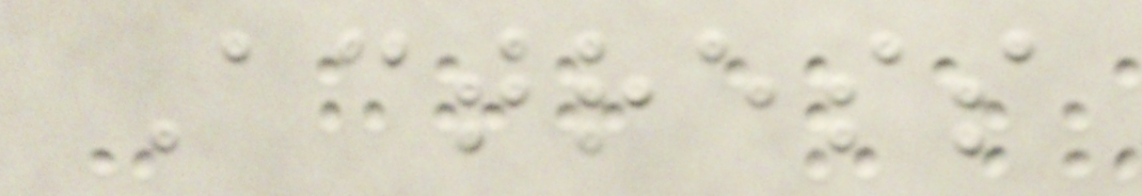Actress
